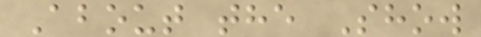About the Show
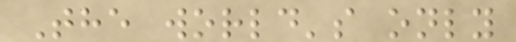The world's only
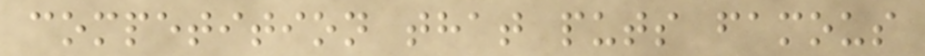competition that puts famous
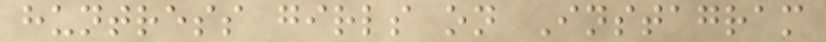huntress girls on Instagram
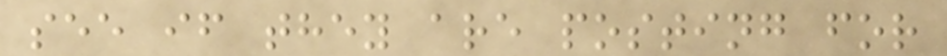see if they are posting for
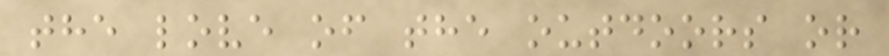the love of the outdoors or
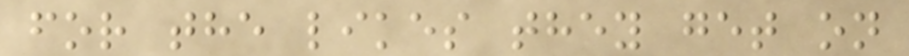for the likes they get on
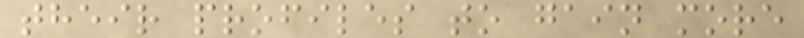their profiles to gain more
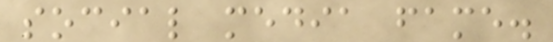social media fame.
